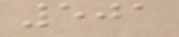501
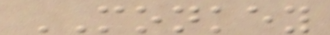MONKEY
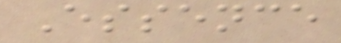Essence
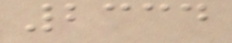2334
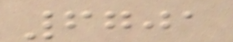6701
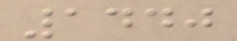1440
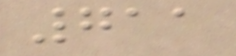711
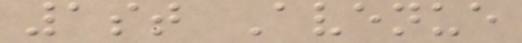1st Avenue
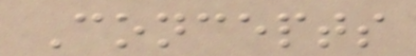Concepts
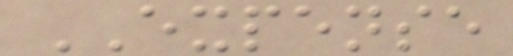EXPENSE
